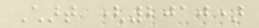Chart (2010)
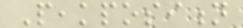Peakposition
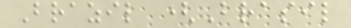Brazil (Brasil
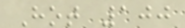Hot 100
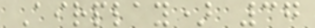Airplay) 37
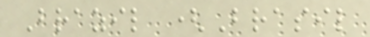Brazil (Brasil
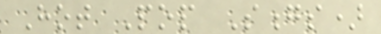Hot Pop Songs)
